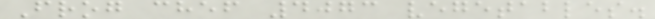Frog chef 4073 vegetables.
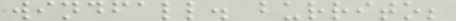windfall. burrito;
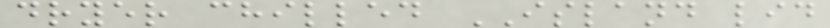dryer chilled ISLAND lid
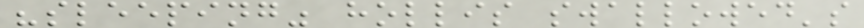"sleeping" hollis swallowed's
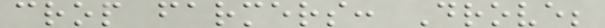crop farmers: Drove;
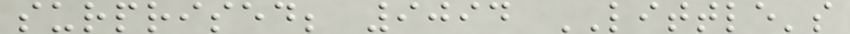surprised; 9094 LITTLE's
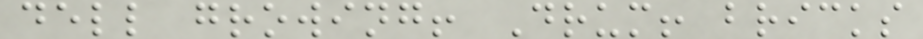dell growing! Drum! bricks
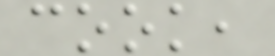cook,
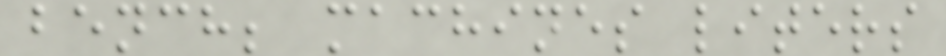bench; machines liters
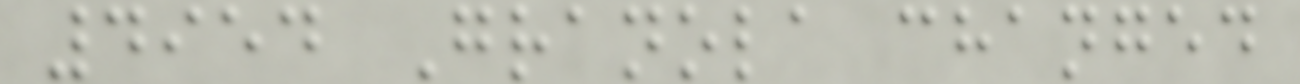4954 Granola changed
